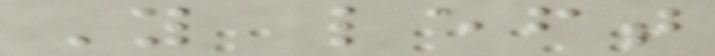You left
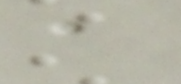a
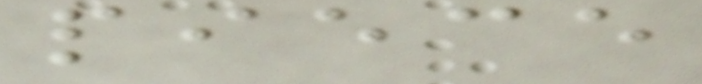piece
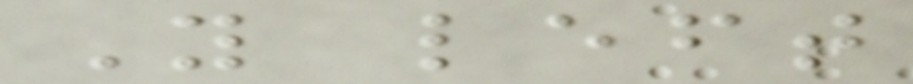You left
